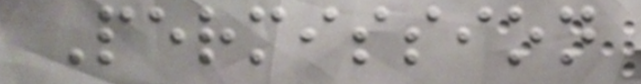Permission
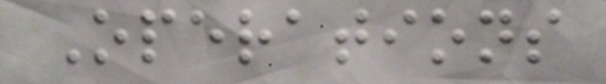Operations
